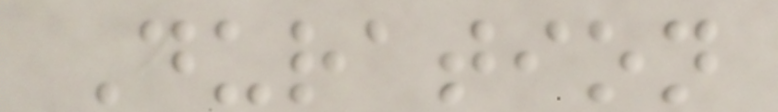Duration
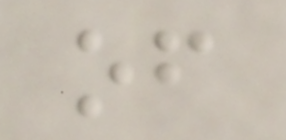of
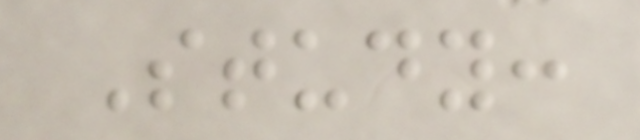Study:
